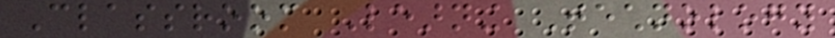Classroom Learning Technology
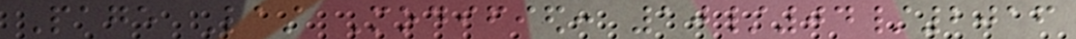Page Last Modified: 10/04/2016
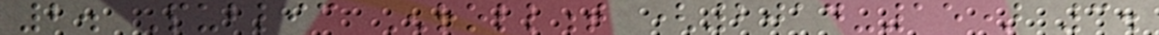2. Public Enrollment (2014-15) 3.
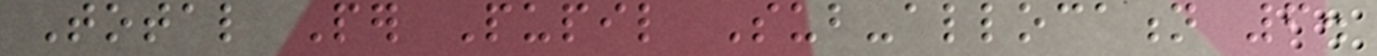Total Per Pupil Sub-allocation 6.
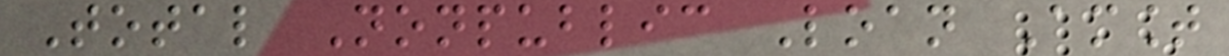Total Nonpublic Loan Amount
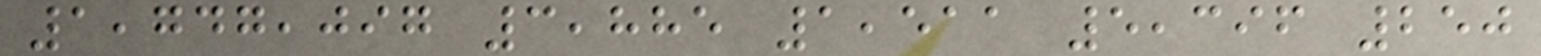1,747,097 3,885 1,511 5,396 250
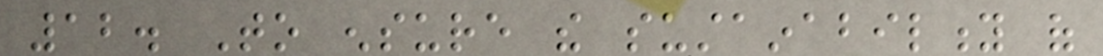12. To ensure the sustainability of
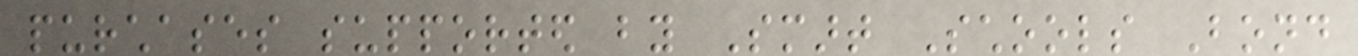purchases supported by Smart Schools Bond
